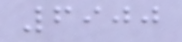6900
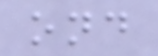ond
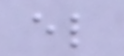el
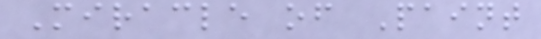Miracle of Paint
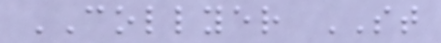COLLYER ST
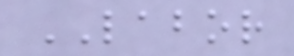LABOR
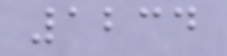1234
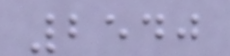2540
